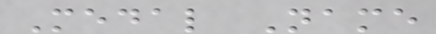Medal Name
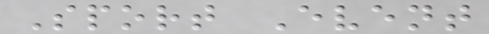Sport Event
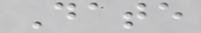Date
